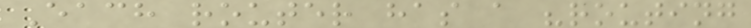Each router has a "routing
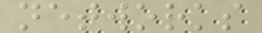networks
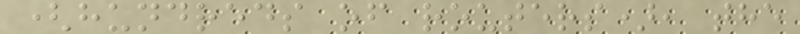(hundreds of routers), the
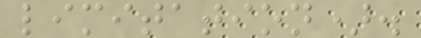limitation).
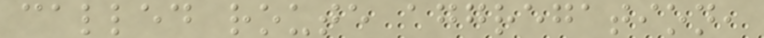called route aggregation,
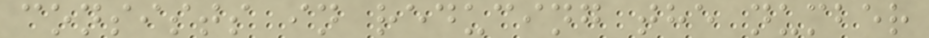consists in reducing the number
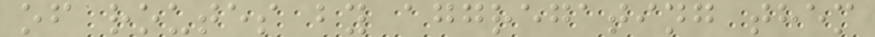of routes by aggregating them
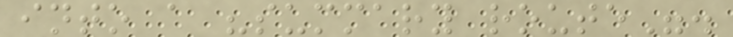into a "summary route".
